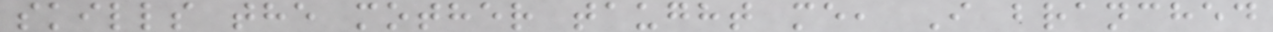skills the mother taught me, I branched
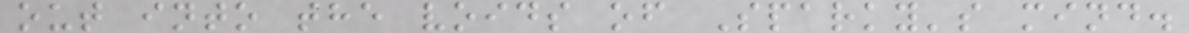out into the voids of Sparky's mind.
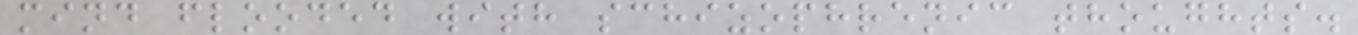mind flooded with schizophrenic thoughts.
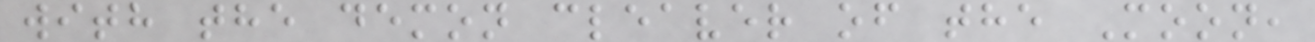with the demon cleaver of the Moon,
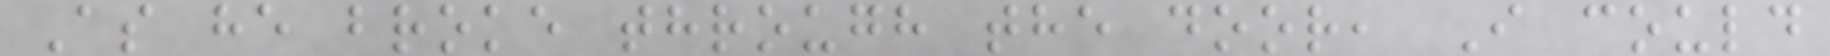As he broke through the door, I could
